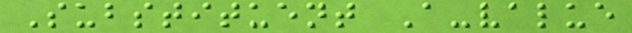Substituent A-value
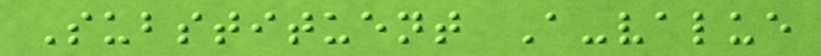Substituent A-value
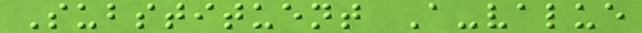Substituent A-value
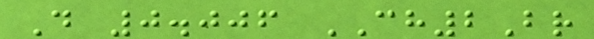D 0.006 CH2Br
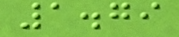1.79
